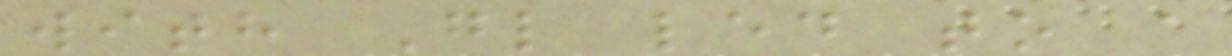with Gl led to a
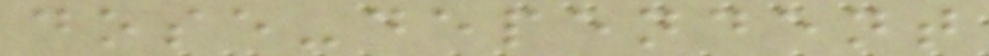dose-dependent
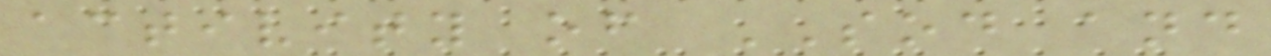activity of SOD and
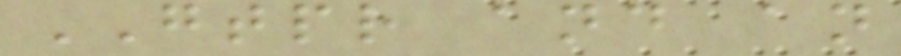GTPR and an
